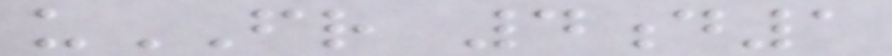uFR 4d1
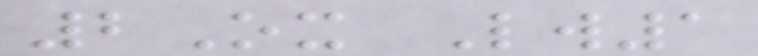2Ox Lw1
